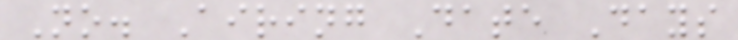No. Airing Date Days
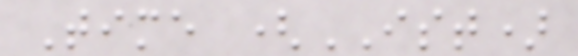Time (IST)
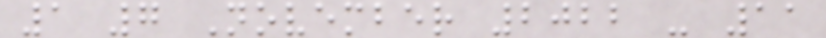1 7 November 2022 - 11
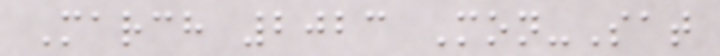March 2023 Mon-Sat
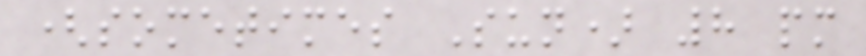(sometimes Sun) 8 pm
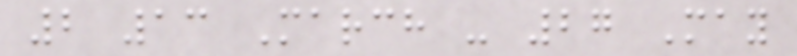2 13 March - 27 May
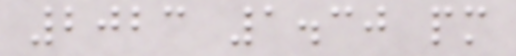2023 1.30 pm
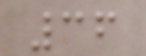36
